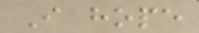I hope
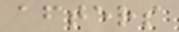afters
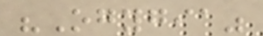"Ogygia"
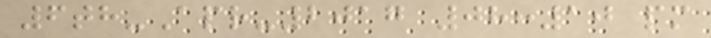6th-Apr-2017 08:10 pm
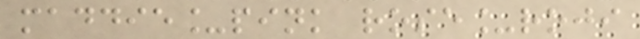maddie_pink rose_roji
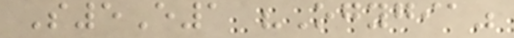S5E1 "Ogygia"
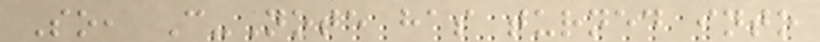So, C-Note has turned into
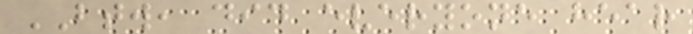BTW, did everyone hear
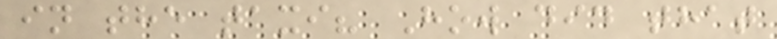in the taxi? How did that
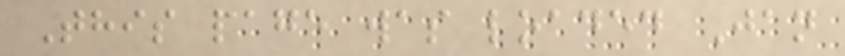This page was loaded Jan
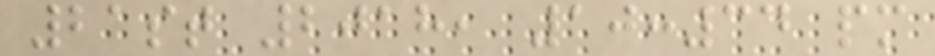21st 2018, 10:34 pm
